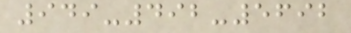949-492-5692
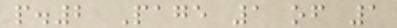p.2 Page 1 of 1
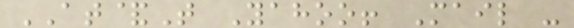AT&T Yahoo! Mail -
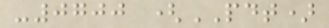-0700 (PDT)
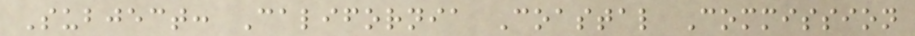Subject: California Coastal Commission
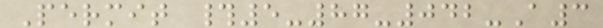Permit #5-87-042-A3
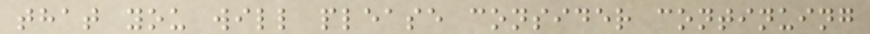that you will please consider continuing
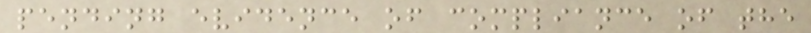pending evidence of compliance of the
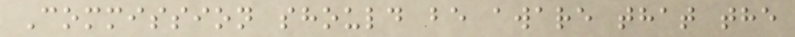Commission should be aware that the
